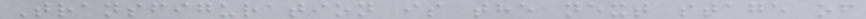Transfiguration is the next stage of
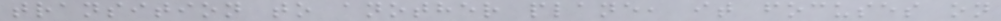transition to another plane, it focuses on
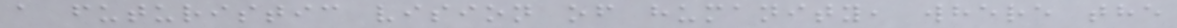a futuristic vision of humanity, where the
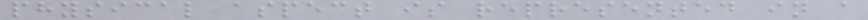physical aspect is represented in a
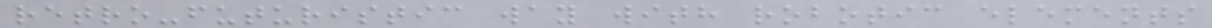retro-futuristic way with robotic elements
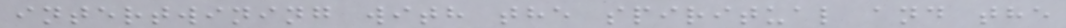intertwining with the spiritual and the
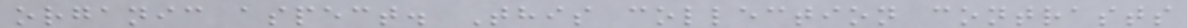organic aspect. This collection contrasts
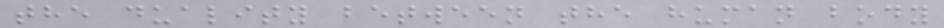the duality between the human body
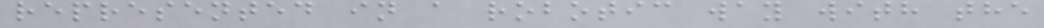represented in a robotic way with the
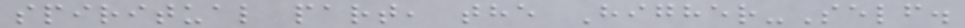spiritual part, the Higher-Self.
